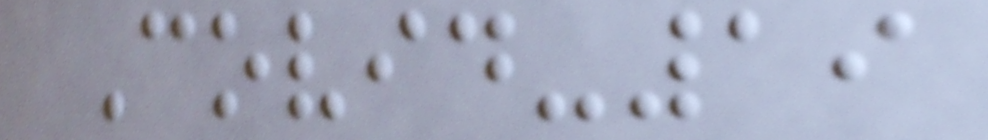Covid-19
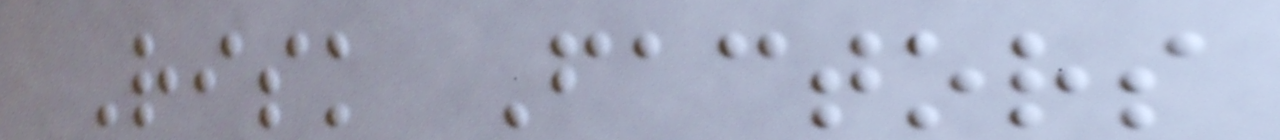Risk Factors
